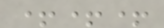+++
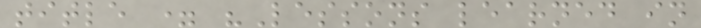title = "Lessons learned in
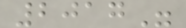2017"
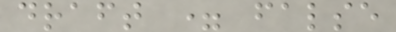draft = false
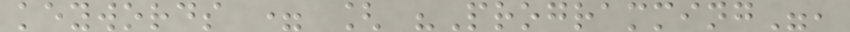keywords = [ "Programming",
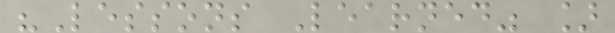"Lessons Learned" ]
